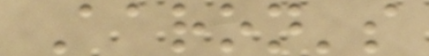Aaron's
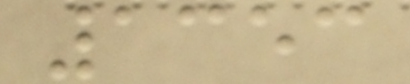1353
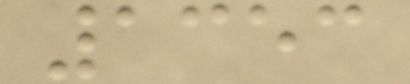1353
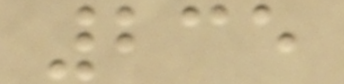235
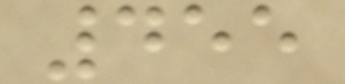455
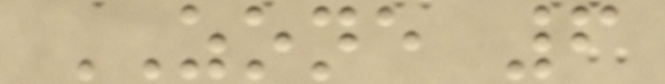ZONE 6
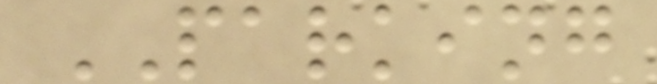PARKING
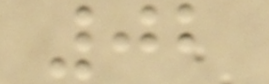02
